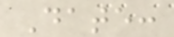Date:
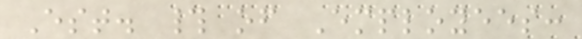Est. # of Employees:
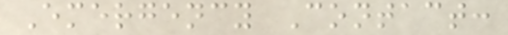Emergency Contact:
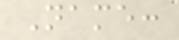Name:
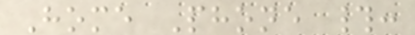Home Phone #:
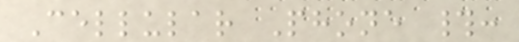Cellular Phone #:
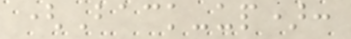(Back-up):
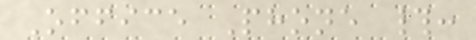Office Phone #:
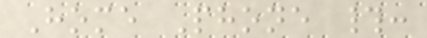Home Phone #:
